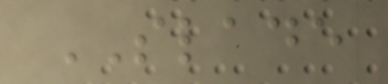SLADE
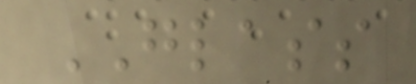GLASS
